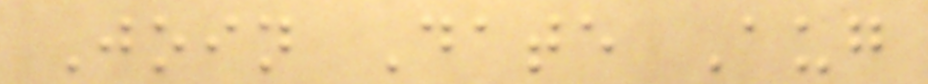Join Date Aug
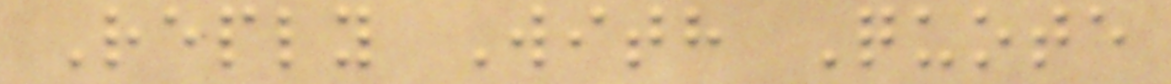Reply With Quote
